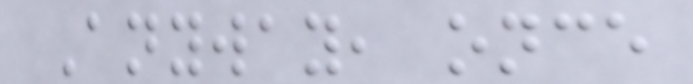Anyway, once
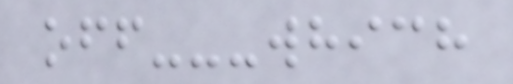off---which
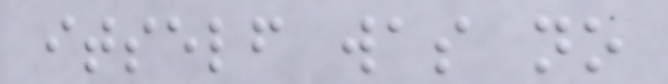itself was no
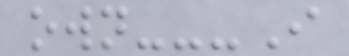own---I
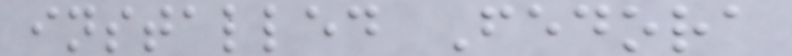installed Fedora
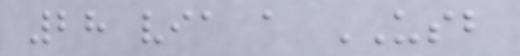28 via a USB
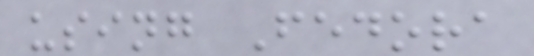using Fedora
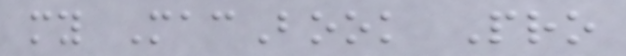my MacBook Pro
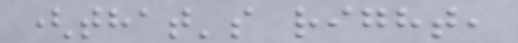(that's right,
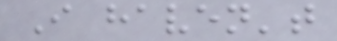I haven't
